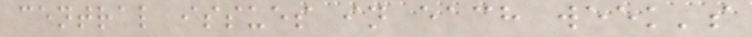central issues in each week's
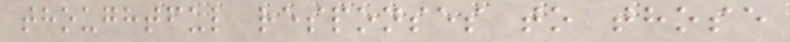thoughtful responses to those
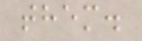them.
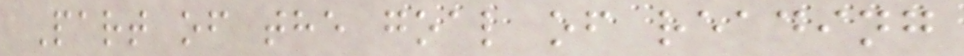Part of the goal of reading
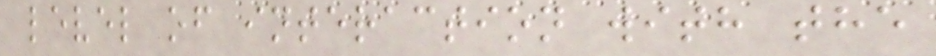level of interaction with the
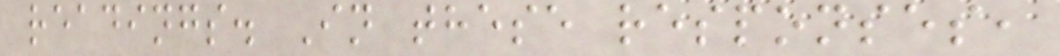readings. In these responses,
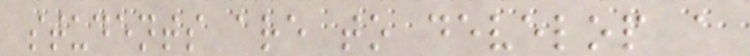students are to develop a
